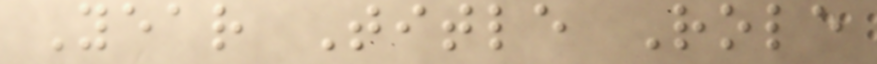Year Title Role
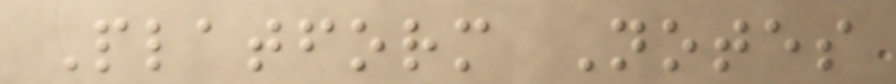Platform Notes
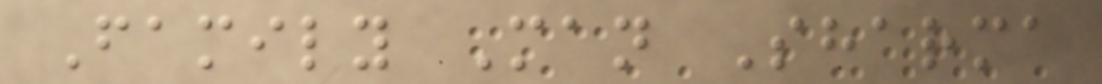Family Man Sharma
